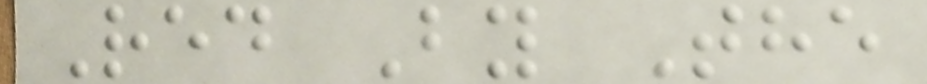Red By The
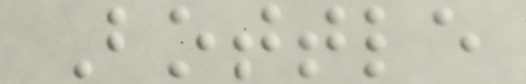Bottle
